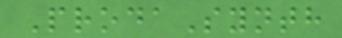ProdaSynth
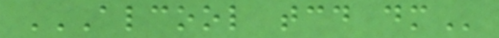ALCOOL TCD DM
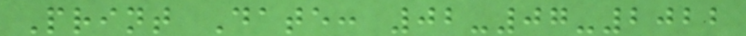Print Date: 02-07-2022
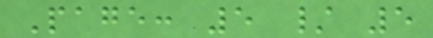Page: 5 / 5
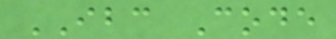IBC Code
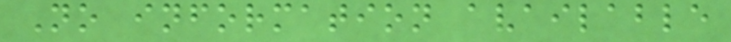No information available
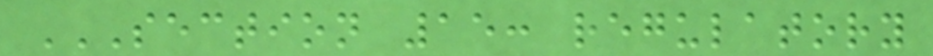SECTION 15: REGULATORY
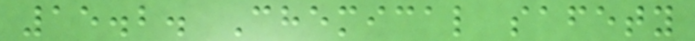15.2. Chemical safety
